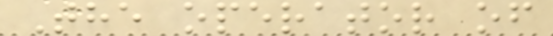The operator of
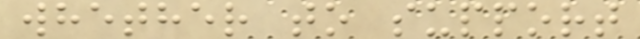whether to support
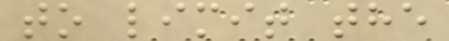to limit the
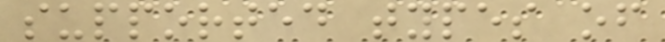supported types of
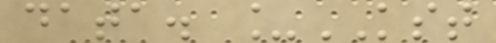data. _KST
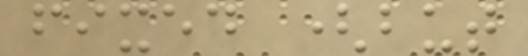fixed (but
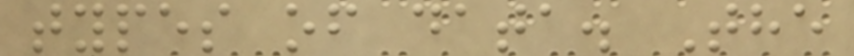types of data. The
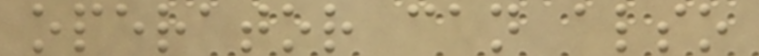operator can also
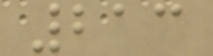213
